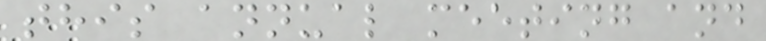this annual meeting and
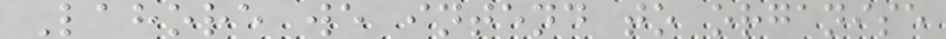Lahore we intend to organise
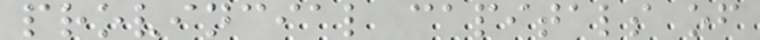provincial capitals of
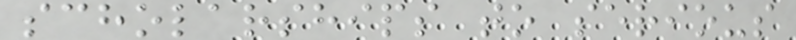scholarships to serious
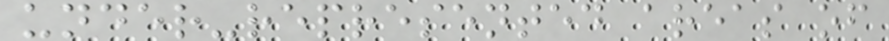under-represented areas of
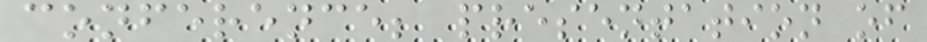conference; presentation of
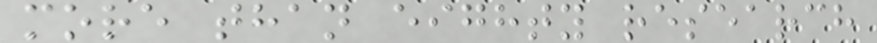more than eighty research
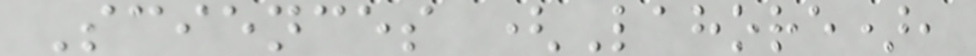Sciences (Lahore),
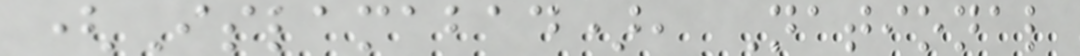(Islamabad), National
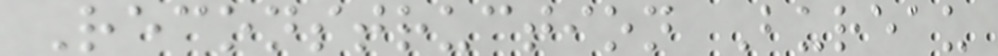Reconstruction Bureau
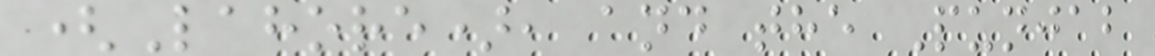(Lahore), and the Punjab
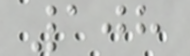108
